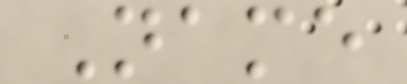Name
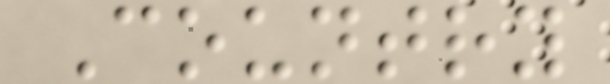Country
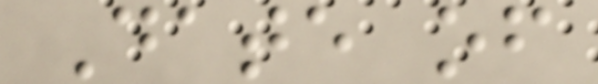Date of
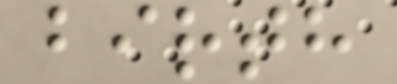birth
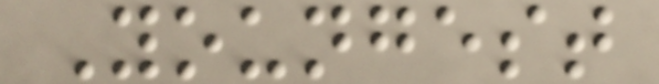Youngest
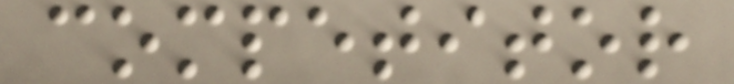competitor
